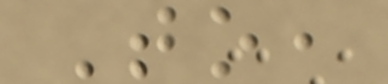To,
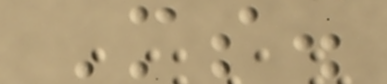Ms.
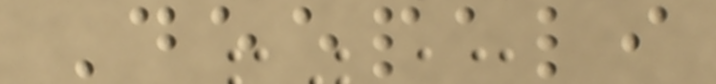Deepali
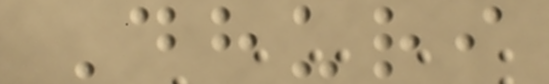Dhuri
